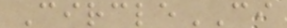CircleCI
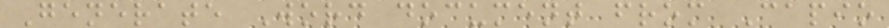Generate Word document from Capio
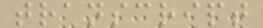transcript
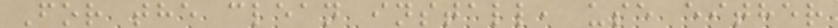For the clean install, use either
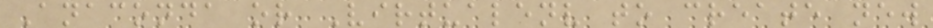Anaconda or Virtualenv to create new
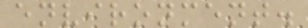environment.
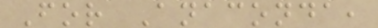For Anaconda,
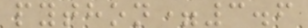python=3.6
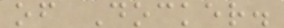of Docker.
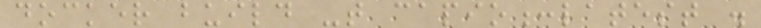docker build -t capio:latest .
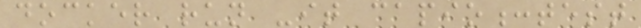docker run -it capio:test
